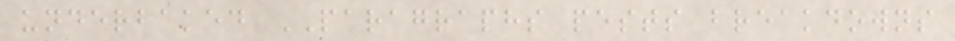underbaked PARAGRAPHS pests breakdowns
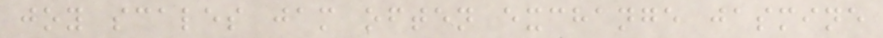joy scales jam often exchange jasmine
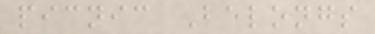picnic Belongs
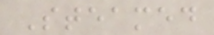Steamed
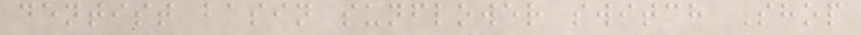dentist basin sunflower switch Shop
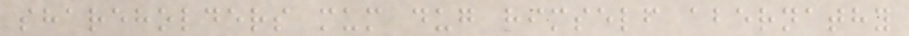shareholders mum dug himself abernathy
